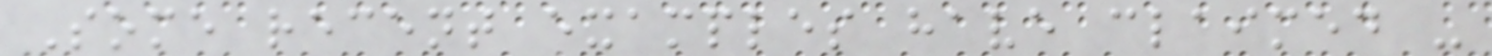Some recent examples have claimed -
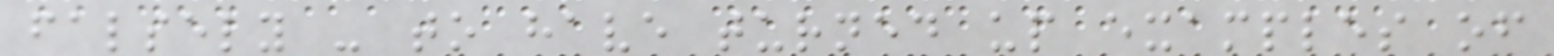falsely - to have turned up examples of
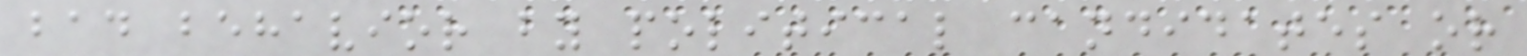bad behavior by political candidates or
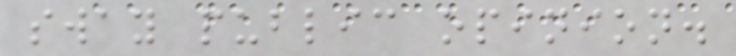sway public opinion.
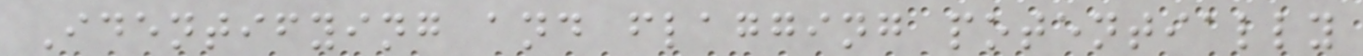Identifying and flagging potentially
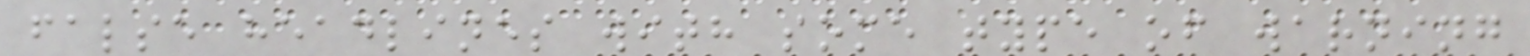false headlines with some type of warning
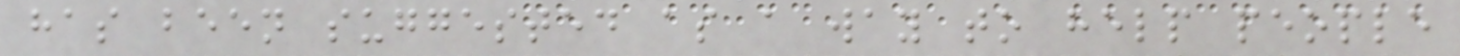has been suggested as a way to help people
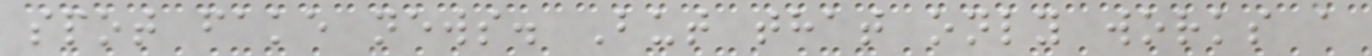spot fake news. But that only works a
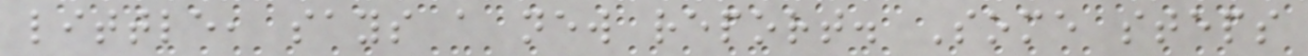little, says a new report. Some steps
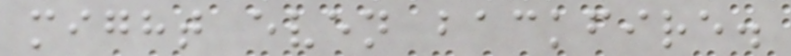might even backfire.
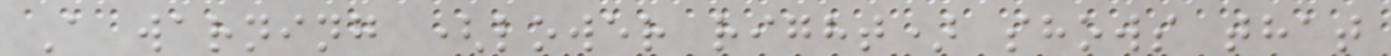A warning (lower right) shows that
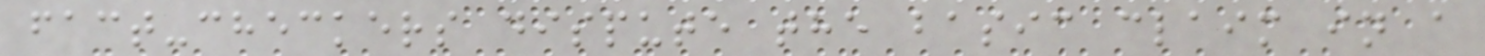fact-checkers dispute the basic claim in a
